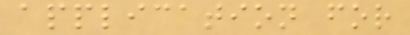application for
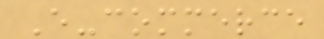E-commerce
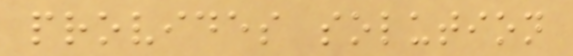provides solution
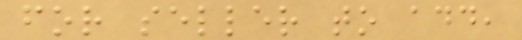for seller to add,
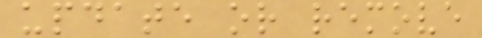update or remove
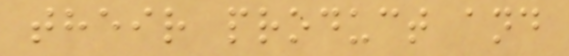their product and
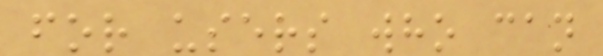for users who can
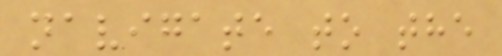navigate to the
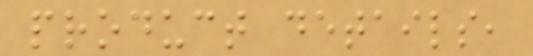product details,
